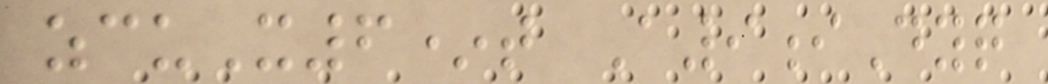zcuX6*t A9iDyq
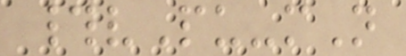#vPu-mN
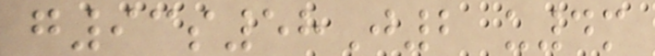g93s58J2 u4m
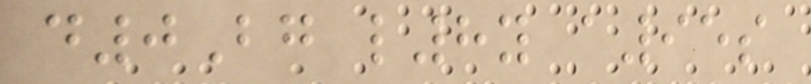d0Bg l8y a95s
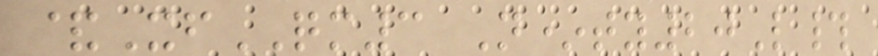&XfQM3 N*ty20L#
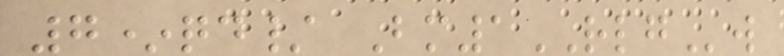7*qd/ Bm1RLGw
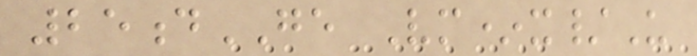25dGE Vm*x/U
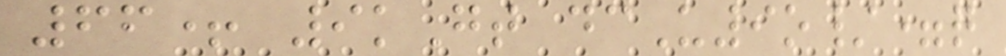66+ 9kGt dcU9o/=q
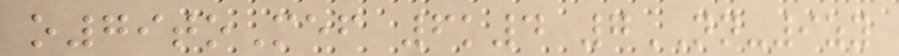o79toMef 6k4 7NN-9zy
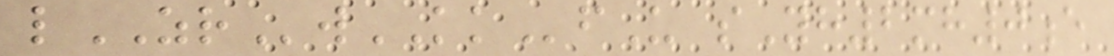lZRwKKfU sYh2mh0e
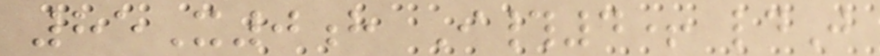85X0h I#4+ ldJ
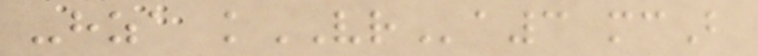-hza kVRa3 mcB
